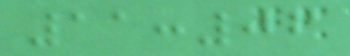11:06
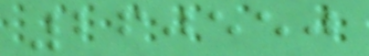260550
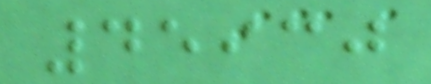45930
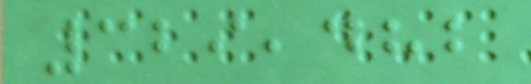329,482
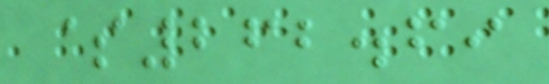$262.69
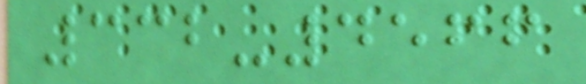332-4566
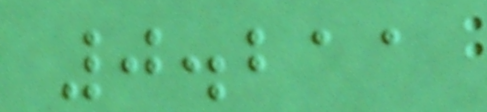0.211
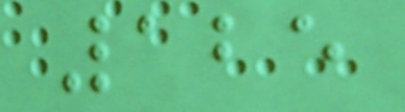125
